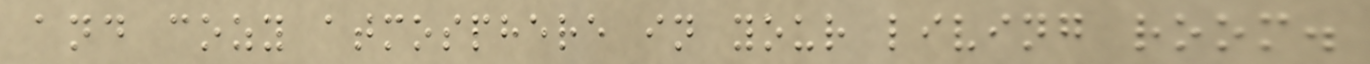and cozy atmosphere in your living room.
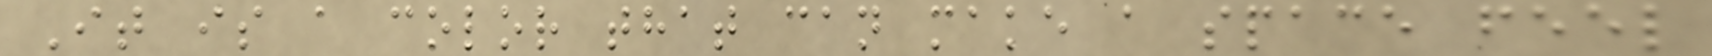It is a color that can make a space feel
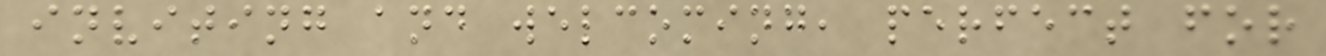inviting and welcoming, perfect for
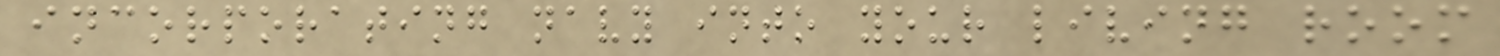incorporating navy into your living room
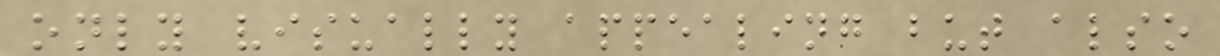only visually appealing but also
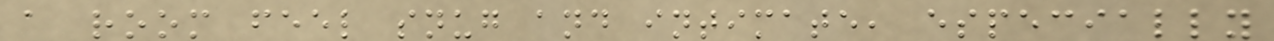a room feel snug and intimate, especially
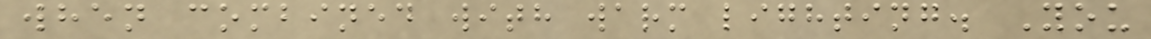when combined with warm lighting. You
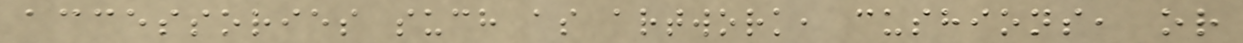accessories such as artwork, cushions, or
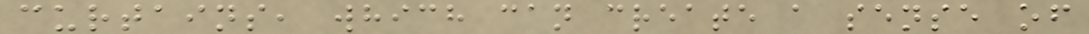curtains, which can create a sense of
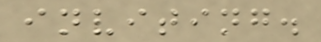inviting.
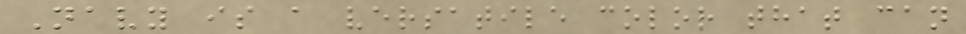Navy is a versatile color that can
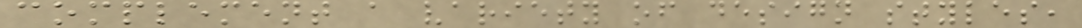complement a variety of design styles,
